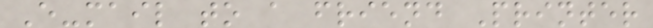E-mail to a friend Printer
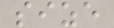size
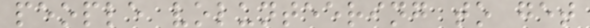people volunteering to get
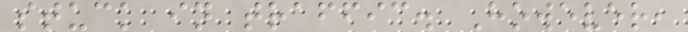stuck in traffic. However,
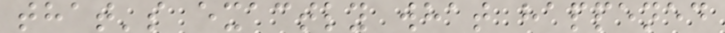that's exactly what happened
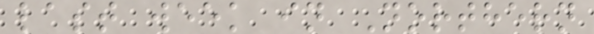last week in Northern
